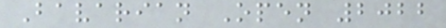Bavarian Open 2022
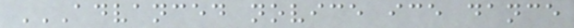ADVANCED NOVICE ICE DANCE
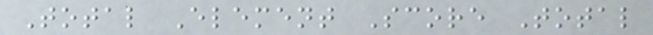Total Element Score Total
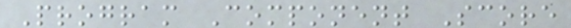Program Component Score
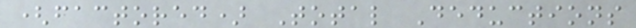(factored) Total Deductions
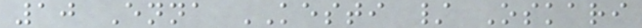10 Enna KESTI / Oskari
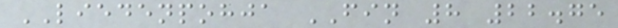LIEDENPOHJA FIN 8 22.75
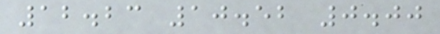12.23 10.52 0.00
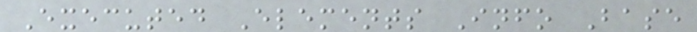Executed Elements Info Base
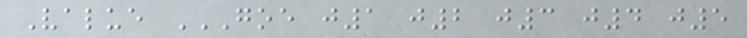Value GOE J1 J2 J3 J4 J5
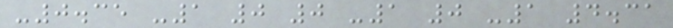-0.35 -1 0 0 -1 0 -1 4.31
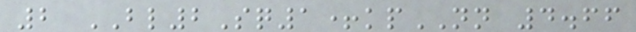2 BL2Sq1+kpNN 4.66
